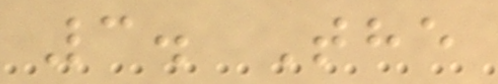3. The
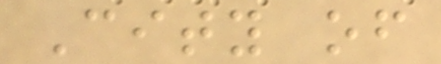City of
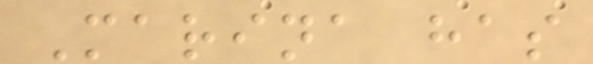Marina has
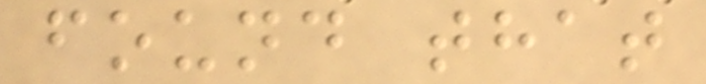found that
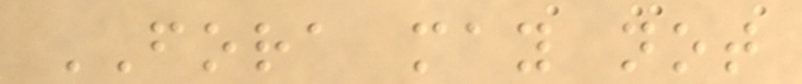FORA may not
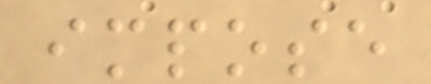impose
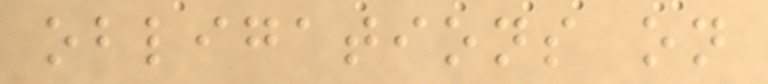obligations on
